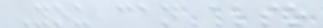You can also
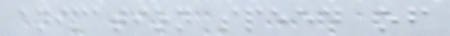animation speed of
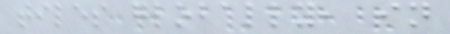tiles globally, in
